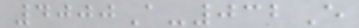4000A-032E
